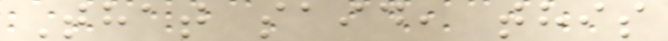That said, this
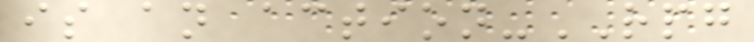is an action-RPG
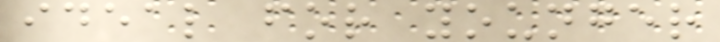ideal for younger
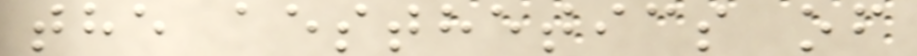the aesthetics of
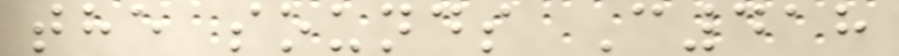the sounds C418
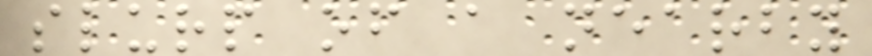slurp of a nearby
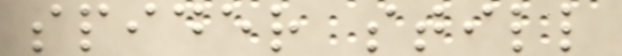spider still
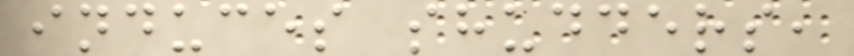induces shudders,
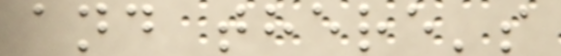and there's
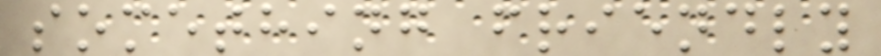something friendly
